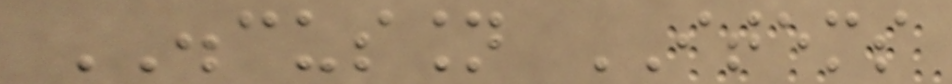DISCUSSION ITEMS
